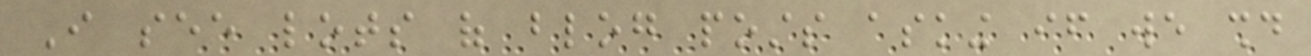I see lots of blog posts asking if we should
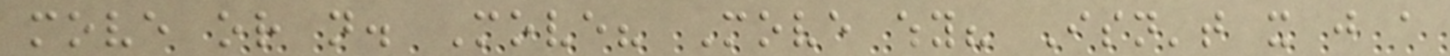move or not. Move? Move why? Isn't it just a
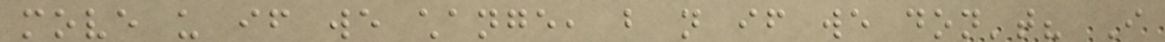move us if we change, but not if we don't? I
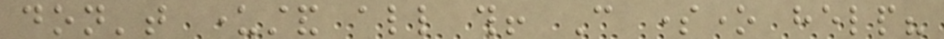don't understand all this! Can someone help?
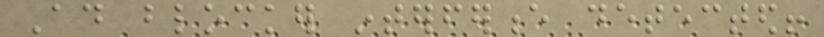Ad blocker interference detected!
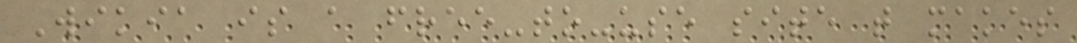Wikia is a free-to-use site that makes
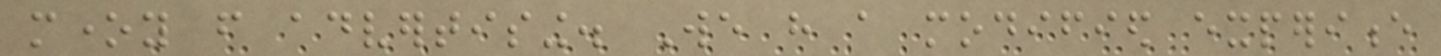money from advertising. We have a modified experience
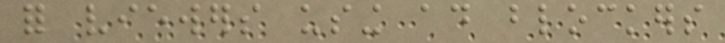for viewers using ad blockers
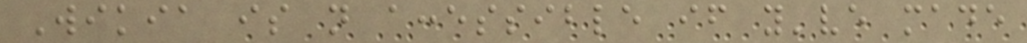Wikia is not accessible if you've made
